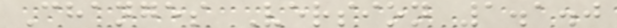Changes Version 1.1.0
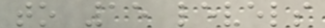to 15 levels
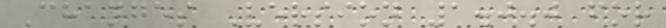Changes Version 1.0.0 for
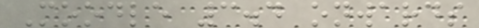Moodle 3.4 onwards
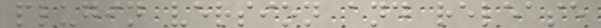plugin version and release
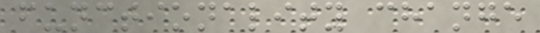functionality change
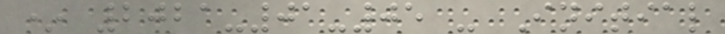* 2021-01-05 - Initial
